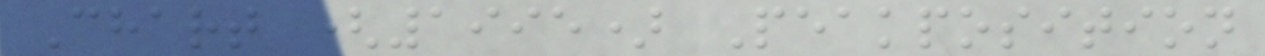Chart (1995) Peakposition
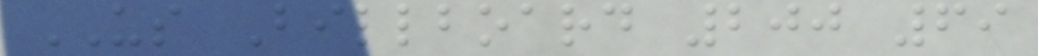US Billboard 200 69
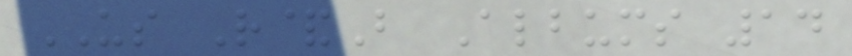US R&B Albums 14
